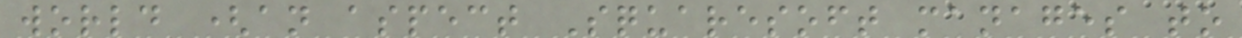world (an aspect Squaresoft manages to
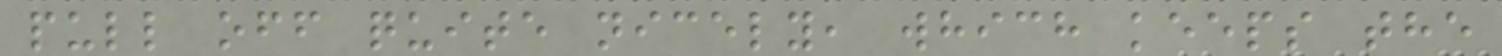pull off quite nicely, which keeps the
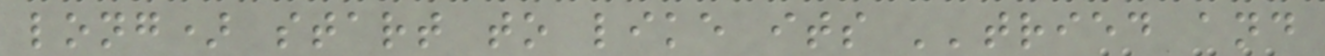long) start to like its ''tried and
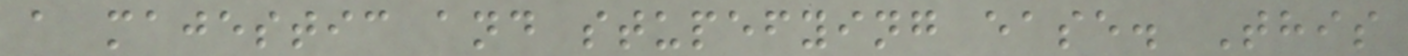a majestic and stupefying ease. This
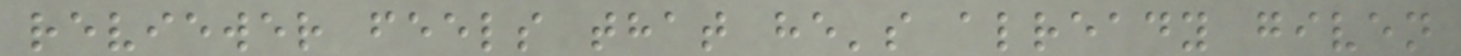reviewer feels that he's already given
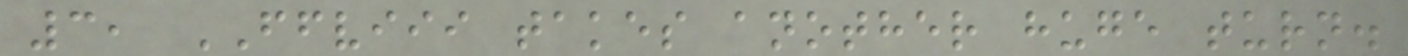3, FFVIII takes another huge turn.
